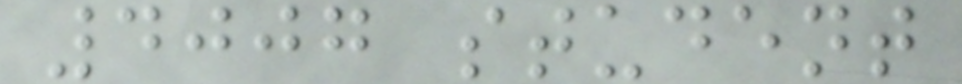4007 student
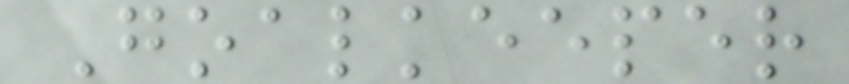Goalkeeper
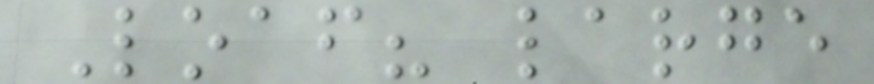Loaf? large
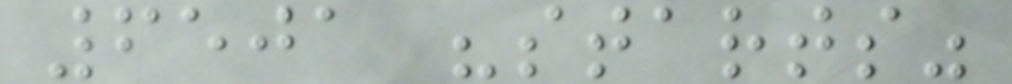6501 "starts"
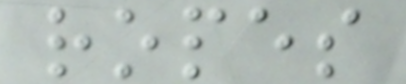ropes
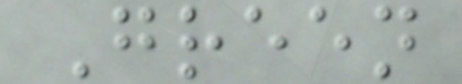Green
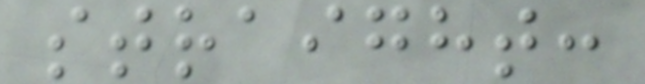straight:
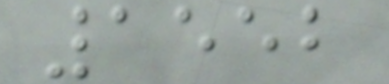1552
